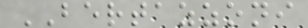BERTAZZONI
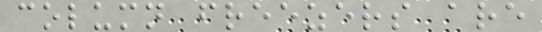column freezers are
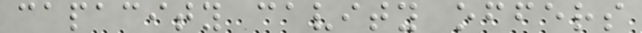capacity cavity offers
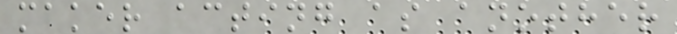maker acting as another
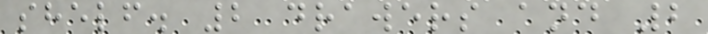shelf. 2 drawers and 2
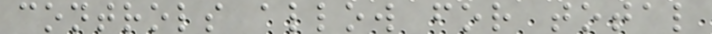controls allow for total
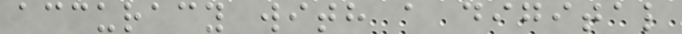accuracy with a digital
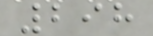298
